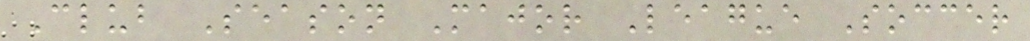Club Season Major League Soccer
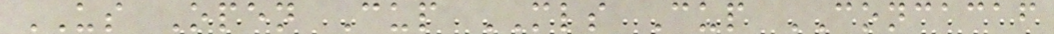US Open Cup MLS Cup CONCACAF
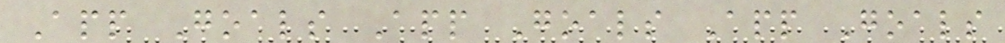App Goals App Goals App Goals
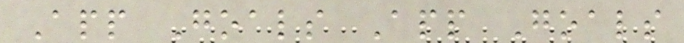App Goals App Goals
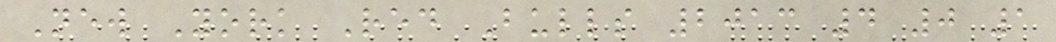New York Red Bulls 2013 4 0 1
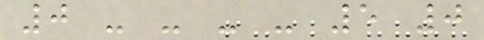0 - - - - 5 0
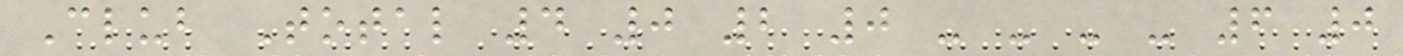Club Total 4 0 2 0 - - - - 6 0
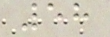58
